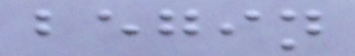begin
